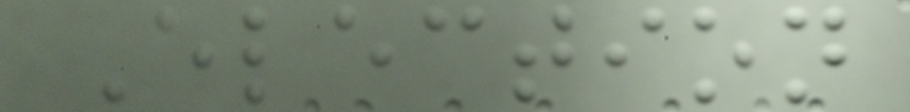Election
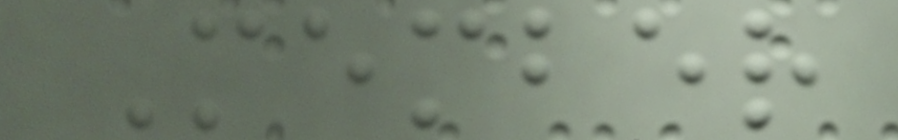Member
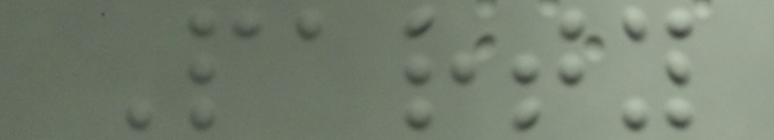Party
